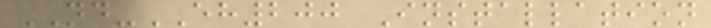ND-EH200 Installation
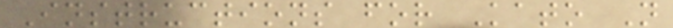Instructions for Kato N
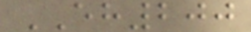EH200
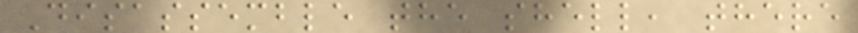Disassemble the shell, there
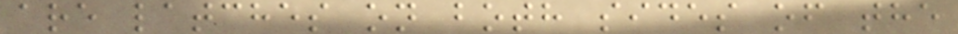are latches on both sides of the
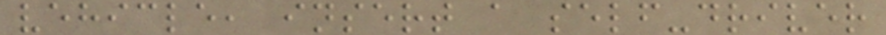vehicle, insert a self-driver
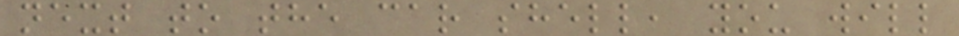next to the car shell, you will
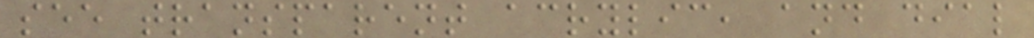see transparent acrylic, and dial
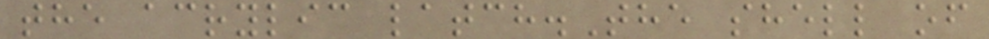the acrylic latch.The shell of
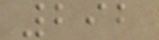292
